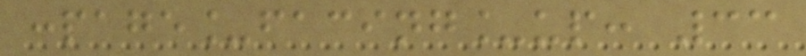:page_facing_up: 33
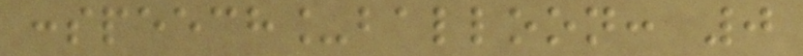:speech_balloon: 0
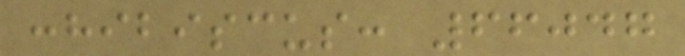:hibiscus: 66047
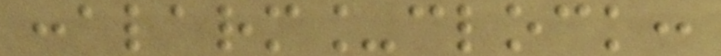:alarm_clock:
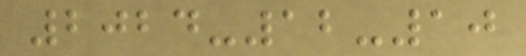2024-12-10
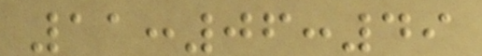11:06:49
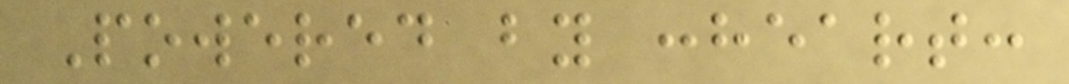Powered by :heart:
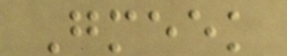Gmeek
